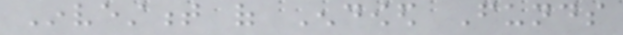Investment of Endowed Funds
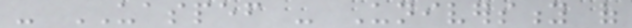- UASPEF - University of
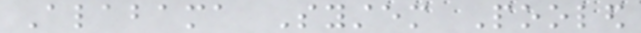Alabama System Pooled
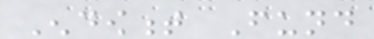Endowment Fund
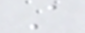A
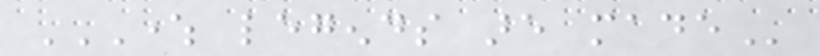WHERE LEGENDS ARE MADE
